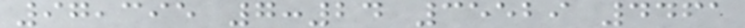97,395 7:24 35529 4461
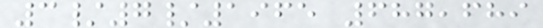3/7/1965 687,689
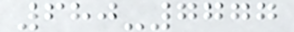680-7777
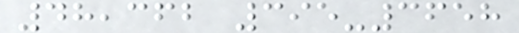48,362 395-3658
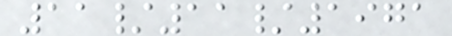11/11/1971
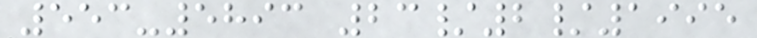553-5893 23/2/1995
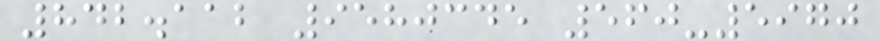842.112 9580345 560-5970
